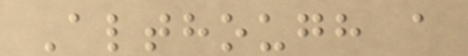Although a
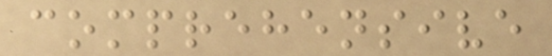comprehensive
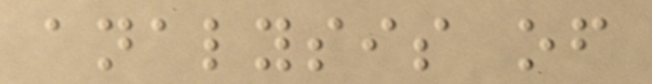analysis of
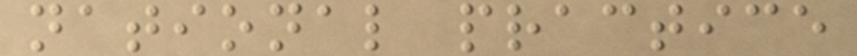national practice
